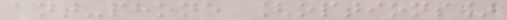ant-phone [options]
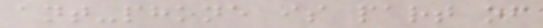ant-phone is part of
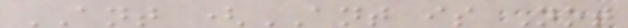ANT (ANT is Not
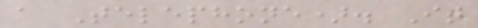a Telephone). It
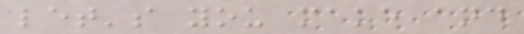let's you make and
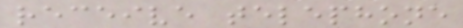receive telephone
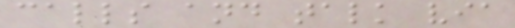calls and talk via
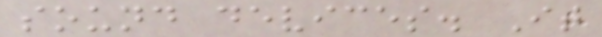sound devices. It
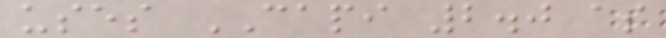uses CAPI 2.0 as
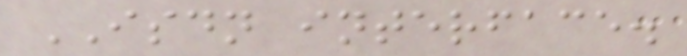ISDN interface.
